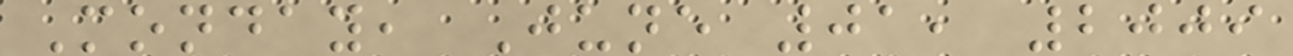Monday, June 01, 2009
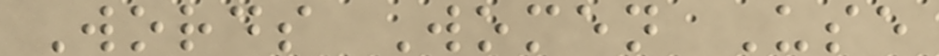Words Women Use
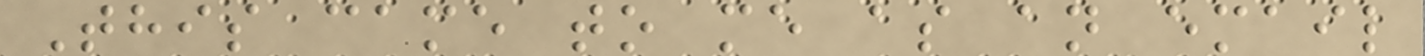This came to me as an email
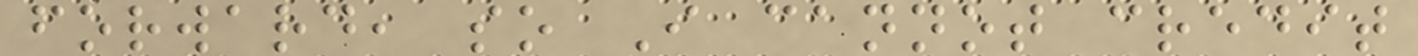forward, so I cannot credit
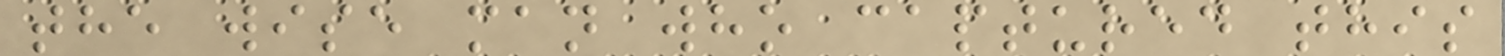the wise man who captured this
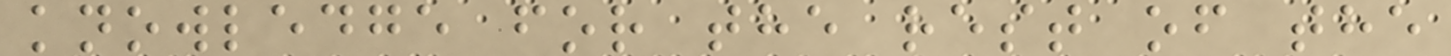knowledge for the rest of the
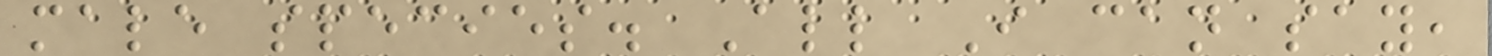male species. All I can say,
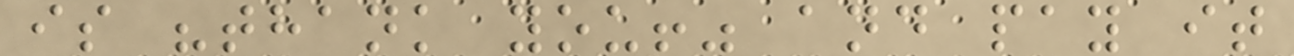is "thank you!" and pay it
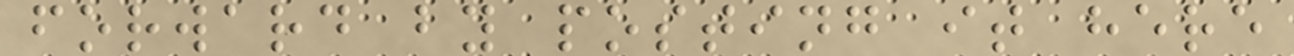forward by posting it here
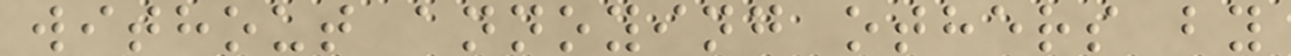without annoying others by
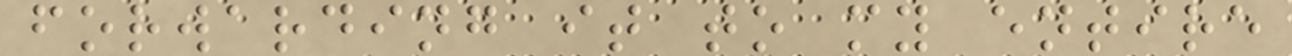forwarding it to my entire
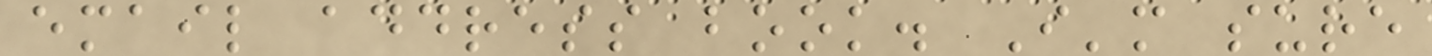email address book. I'm sure
